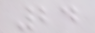24
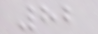82
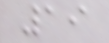19
